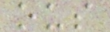ous
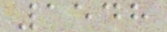1548
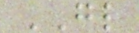GL
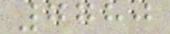7780
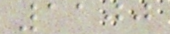1100
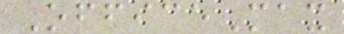OfficeMax
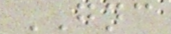GNC
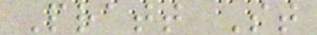Pratt St
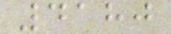4180
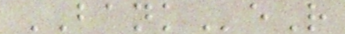BANKeR
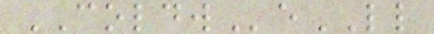COLDWeLL
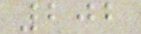202
